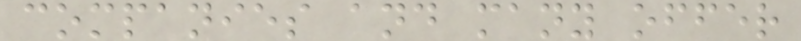companies and many offer
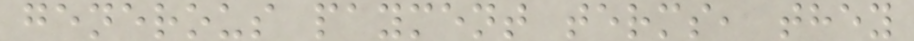generous payment terms, they
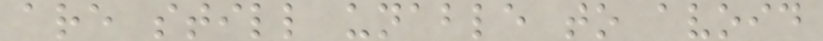are still unable to avoid
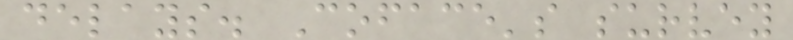delays. Coface's survey
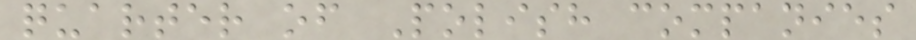quarter of Polish companies
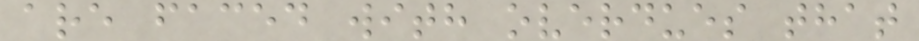are faced with overdues that
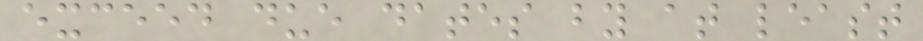exceed due dates by at least
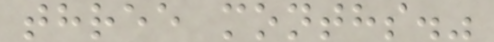three months."
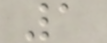1
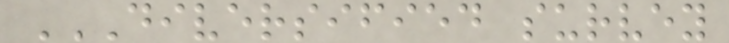DIVERSIFIED SURVEY
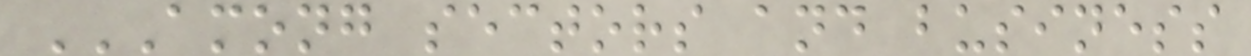AMONG SECTORS AND BUSINESS
